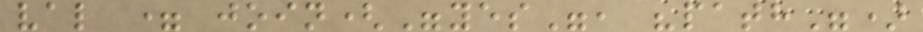val = join("yes", "path")
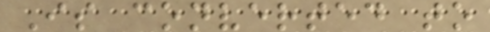Is converted to
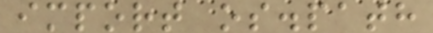import os.path
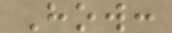How:
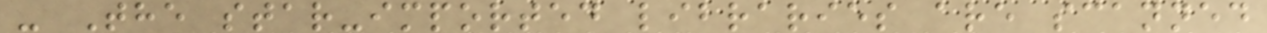- The star-imported libraries are scanned
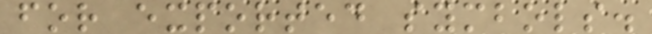for exported symbols.
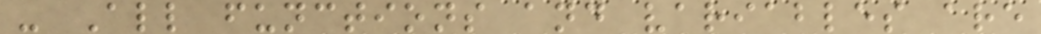- All functions and variables are
